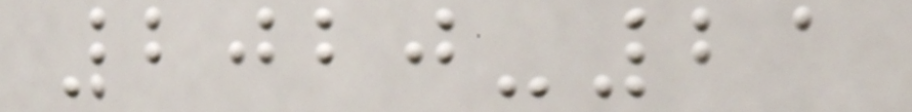2020-21
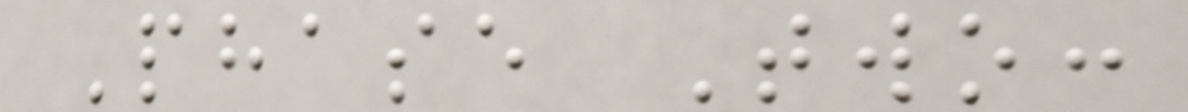Phase Two:
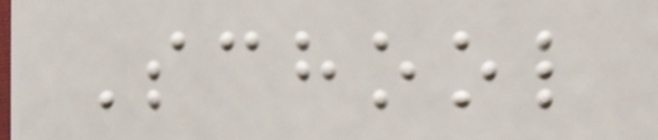School
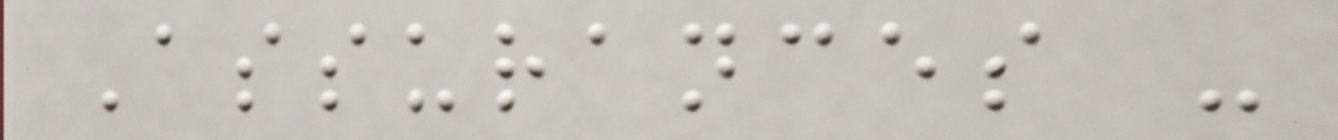Assurances -
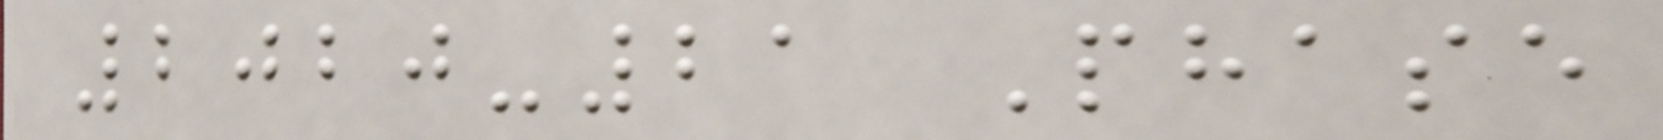2020-21 Phase
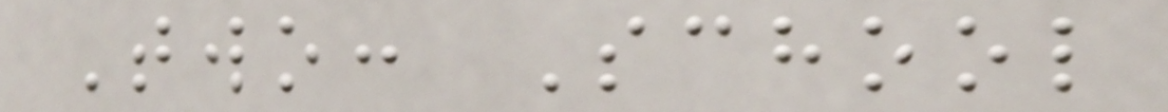Two: School
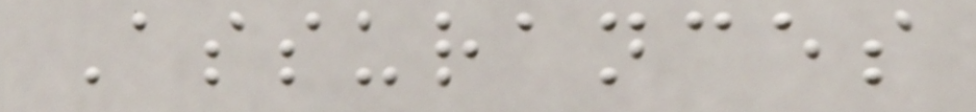Assurances
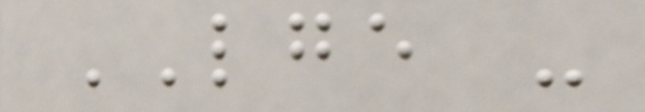LGE -
